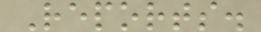Reports.
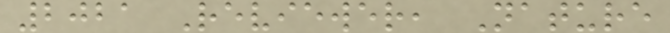2021 Reviewer, Nature
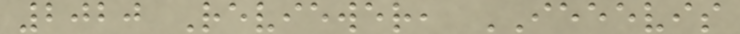2020 Reviewer, IEEEVIS
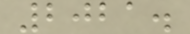2021.
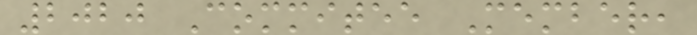2020 Commitee Member,
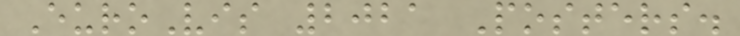EuroVis 2021 Posters.
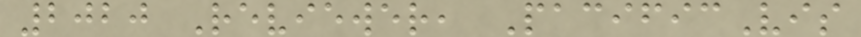2020 Reviewer, PacificVis
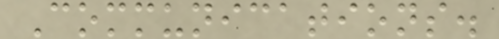Communications.
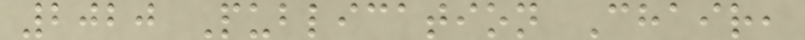2020 Publication Chair,
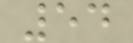54
